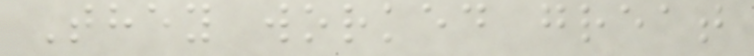They worked great
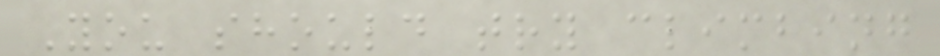You should try climbing
